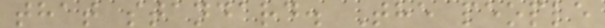that standard. The people
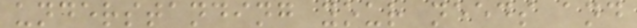understanding your needs and
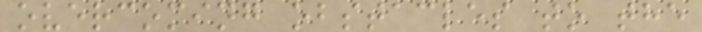overcoming obstacles to the
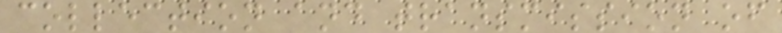collection and transmission of
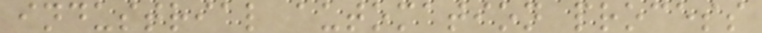industrial automation process
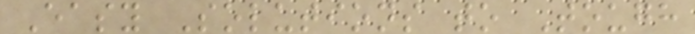Easy Solutions to Tough
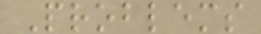Problems
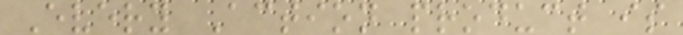Every Action product is
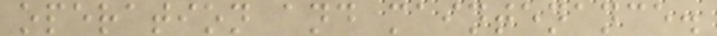operation and maintenance.
